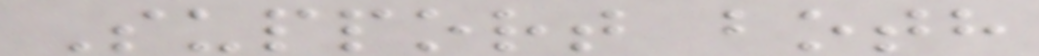Support both
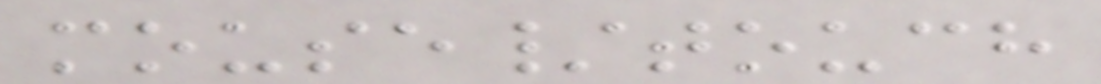mouse/touch
